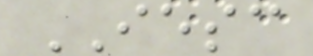IESC
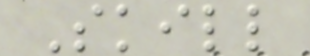Skill
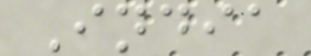India
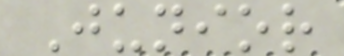Junior
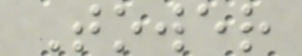Tower
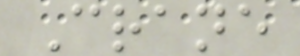Crane
